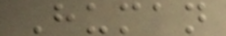Human
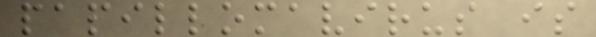papillomavirus is
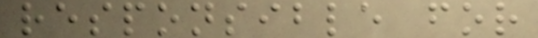responsible for
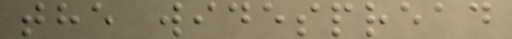the widespread
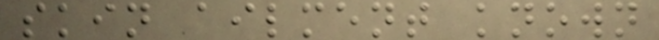skin ailment known
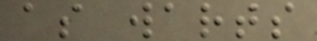as warts
